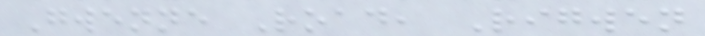Gwenne Road, Rigwen
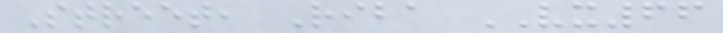Street, Riba VX66
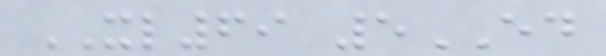XL69 5ED
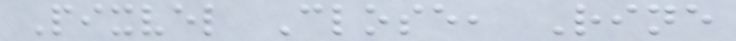Pixvel Close, Rine
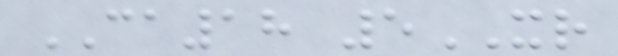CA18 5XR
